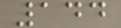144
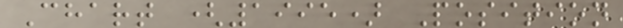Chart (1995) Position
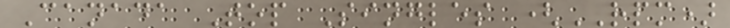Canada Top Singles (RPM)
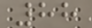88
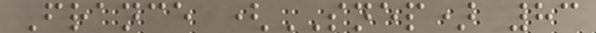France (SNEP) 83
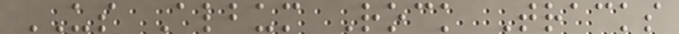US Album Rock Tracks
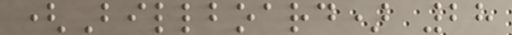(Billboard) 28
